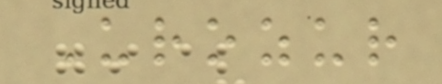Urozur
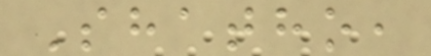Shatho,
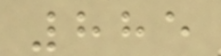885
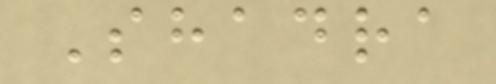Shadra
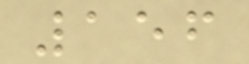156
